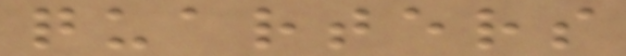quarters
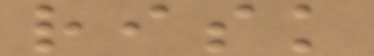risk
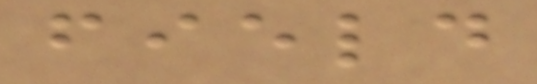field
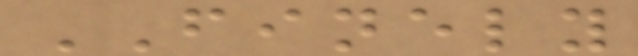FINELY
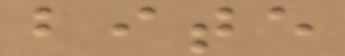bite
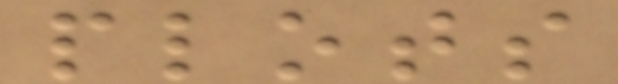plots
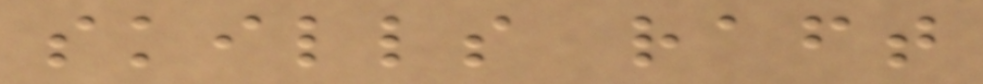skills raft
